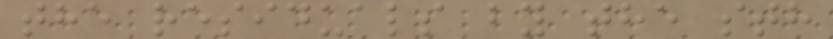the residuals by the sth
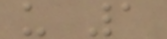u 1
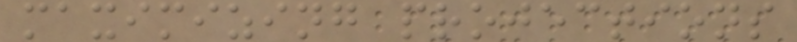maximizing projections
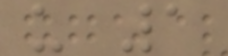u 1
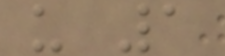u 1
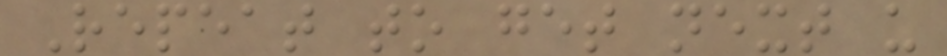Repeat to get next u
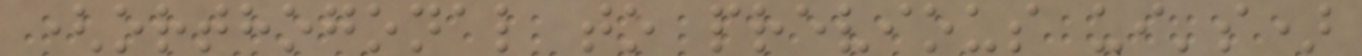(orthogonal to previous ui's)
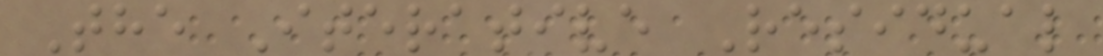The Iterative Residual
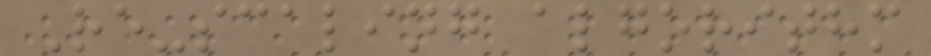Re-scaling algorithm
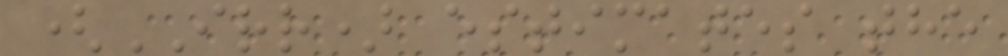(IRR) estimates the
